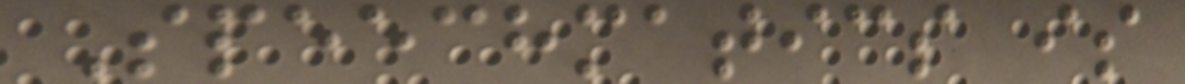Speechmatics is
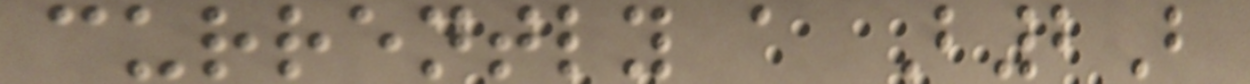currently a B2B
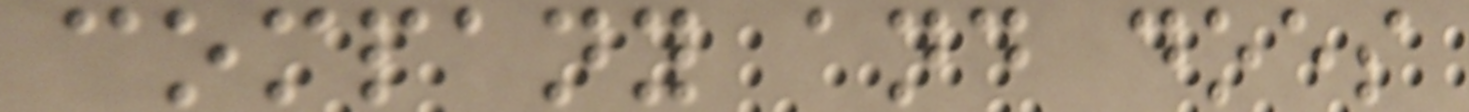company and does
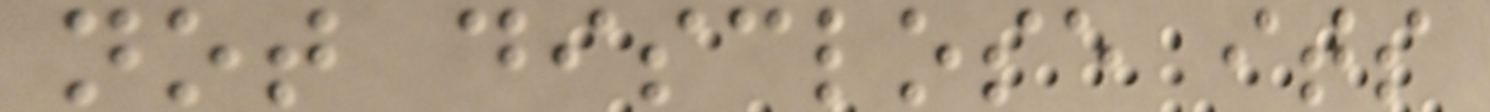not disclose its
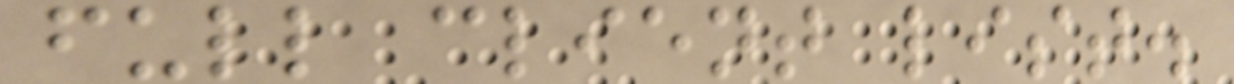full client list.
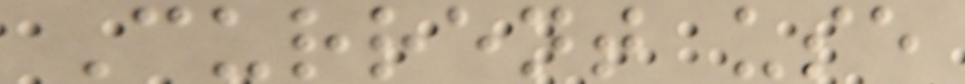Current use
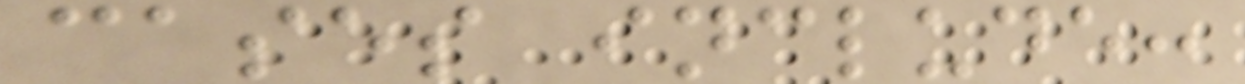cases include:
